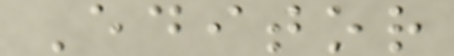Editor
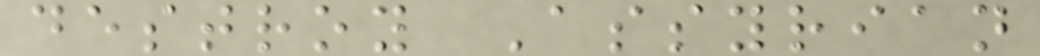destroy Assyrian
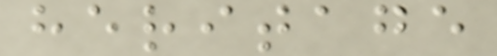heritage
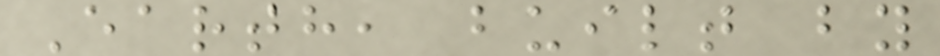Earth, built by
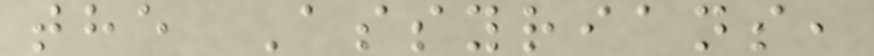the Assyrians,
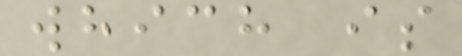which is
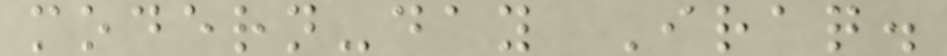modern-day Iraq.
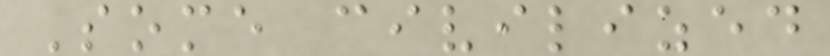Some civilized
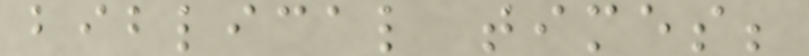biblical times;
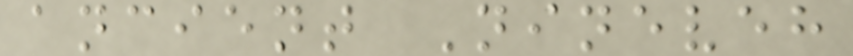ancient Nineveh
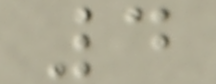4
